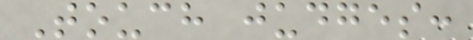Touch judges:
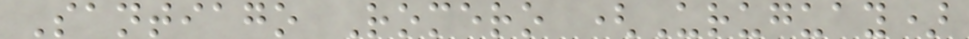Santiago Romero (Uruguay)
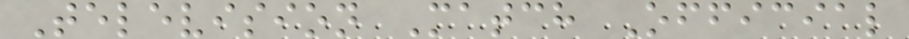Television Match Official
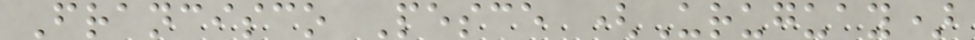Francisco Pesce (Uruguay)
